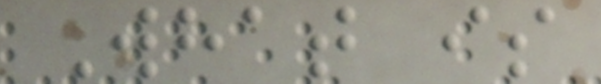What is
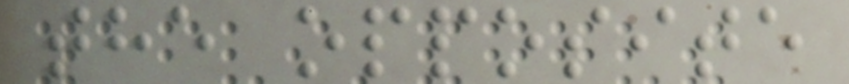the opposite
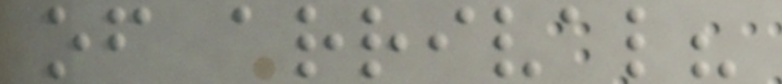of arrival?
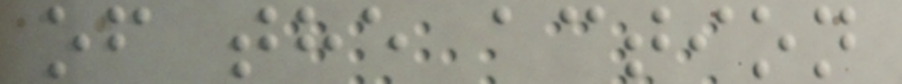of the action
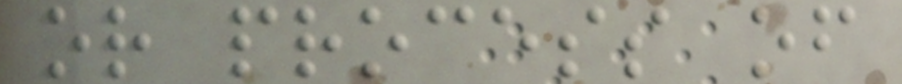or process of
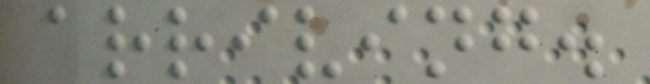arriving.
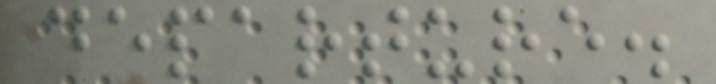departure.
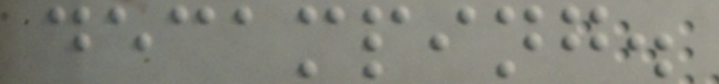decamping.
